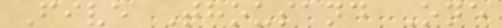Five Thousand One
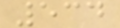534
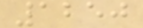1250
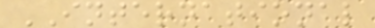INTERNATIONAL
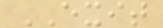EXIT
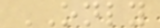ONLY
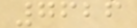7626
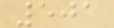501
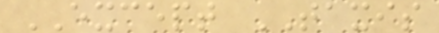EXCEPT TAXIS
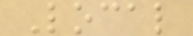Local
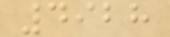4928
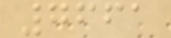7661
